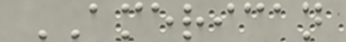AMERICAN
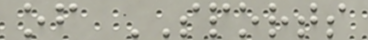of SPORTS
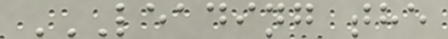LEADING THE
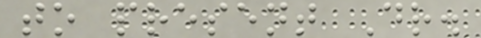to present Dr.
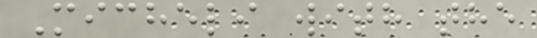Micheli with the
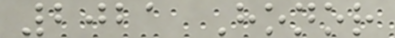2021 Honor
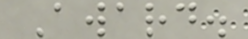Award.
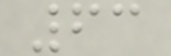63
